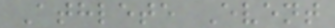Athlete Event
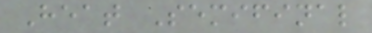Heat Semifinal
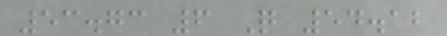53.73 6 Q 54.12
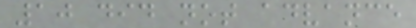10 did not advance
